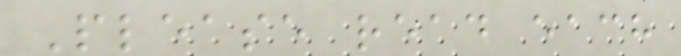Please read each
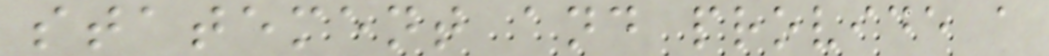statement and provide a
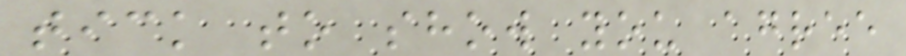tick to show you agree
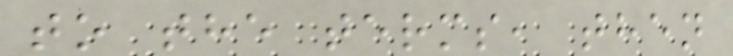to the terms, then
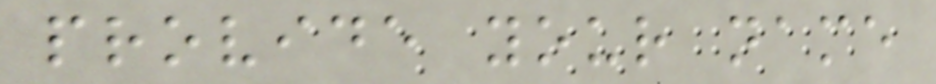provide your name
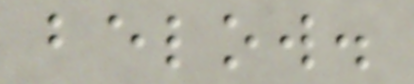below.
